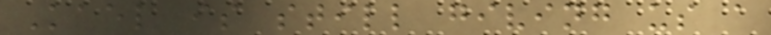Kael is still giving us a
